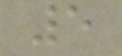5
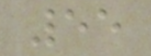55
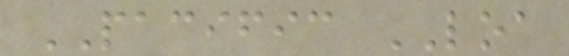PACIFIC LOA
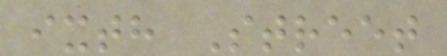ixth Street
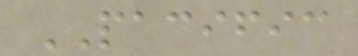PACIFIC
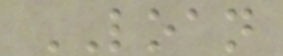LOAN
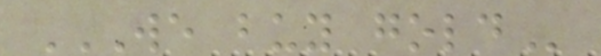WE BUY GOLD
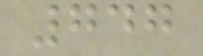747
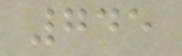745
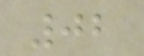02
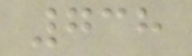738
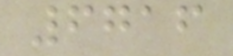6716
